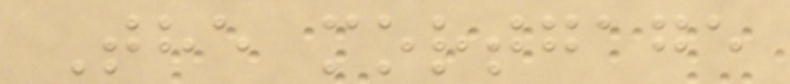The mortgage
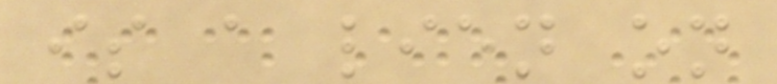is a lien on
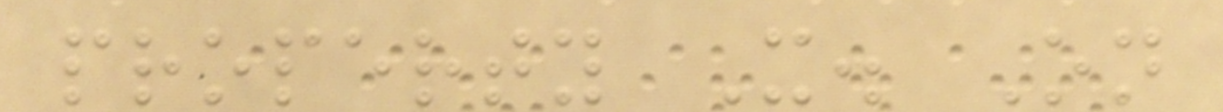property X. On
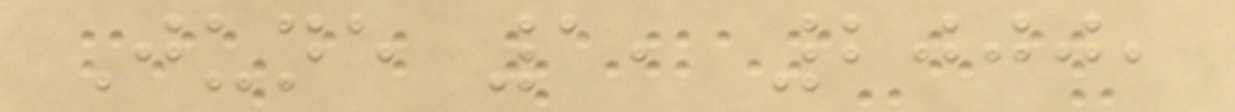June 1, 2000,
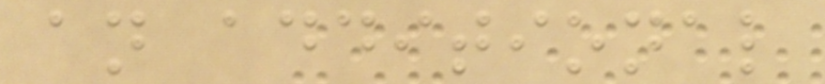an additional
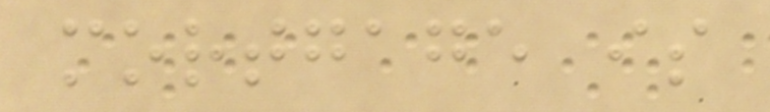mortgage is
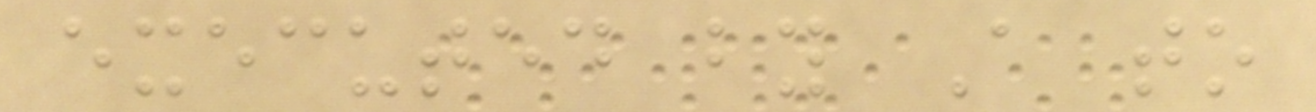executed by A to
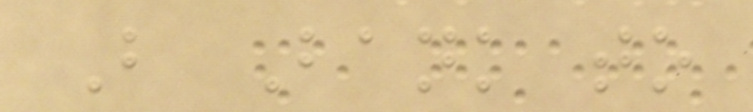B Bank to
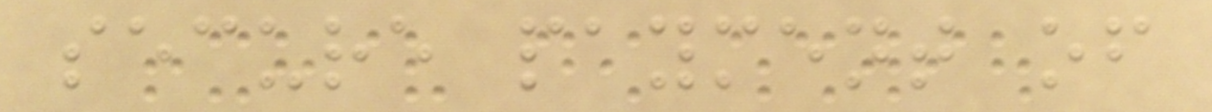secure payment of
